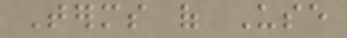Terms of Use
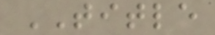TITLE
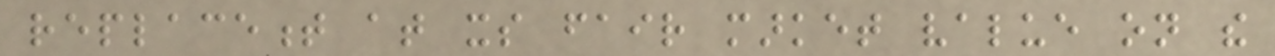replacement at its fair market value on the
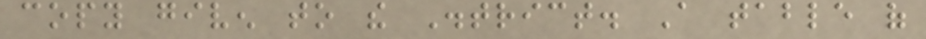copy given to the District. A table of
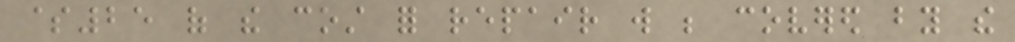$25 of the cost for repair will be covered by the
